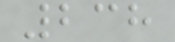238
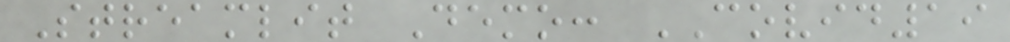Streamlit Demo: COVID19
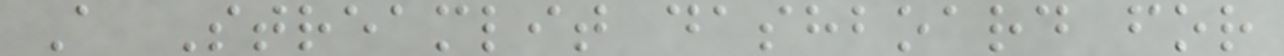A Streamlit dashboard for
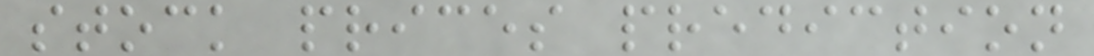stock prices prediction
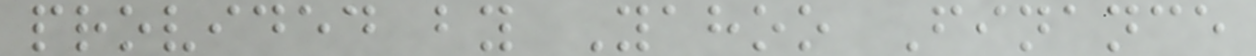provided by Yahoo Finance
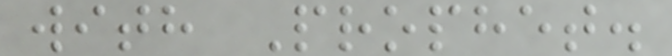with Prophet.
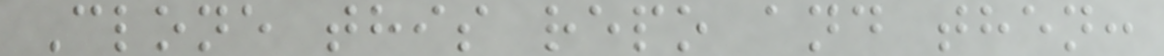Clone this repo and then:
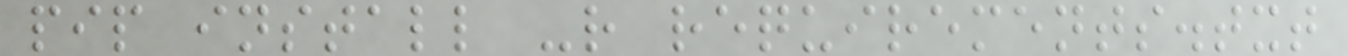pip install -r requirements.txt
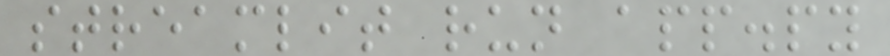streamlit run app.py
